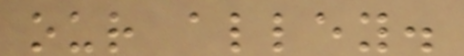our alley.
